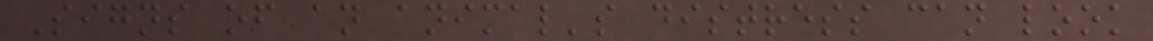Signs of an animal's distress can look
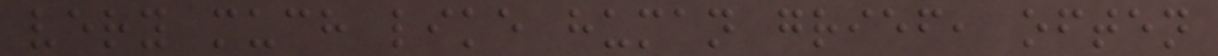very much like human grief, often
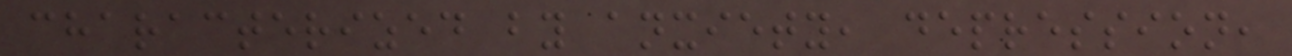characterized by anxiety, depression,
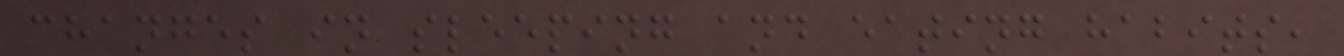changes in sleeping and eating habits,
